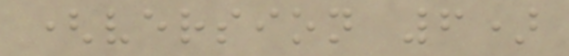(version 6)
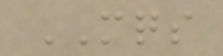MQS
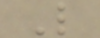L
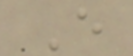E
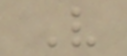V
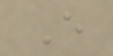E
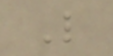L
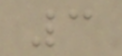3
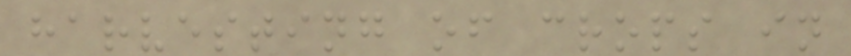harvesting of crops in
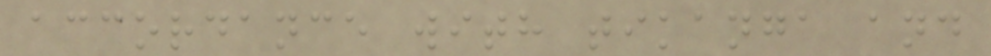accordance with tikanga and
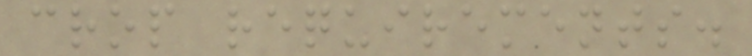crop requirements.
